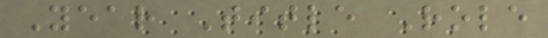Year Title Role
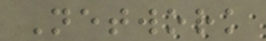Network
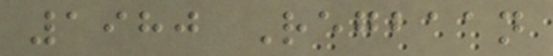1980 Regbaan
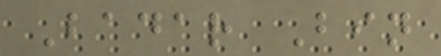Badar Bin
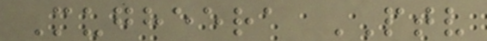Mugheera PTV
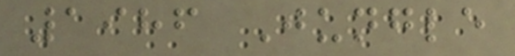1986 Jungle
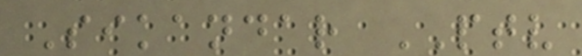Sikandar PTV
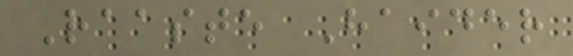Raaste Haider
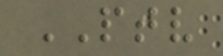PTV
